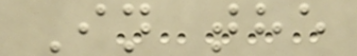In the
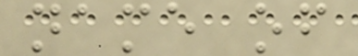name of
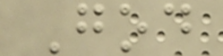God
